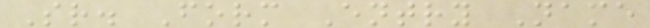Sr. Form Entry Name
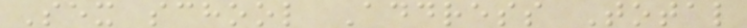Sex school Address Total
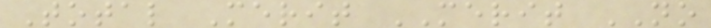Total Merit MERIT NO
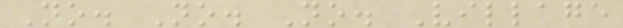No. No. No. Village
